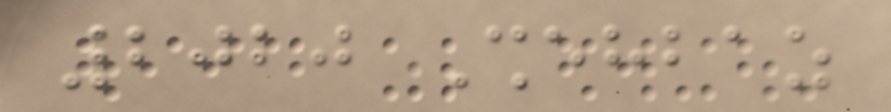2020 Shehbaz
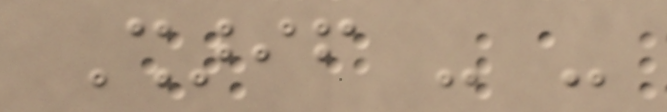Sharif - -
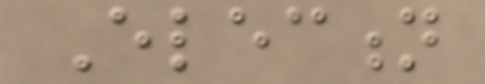Election
